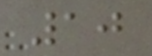10
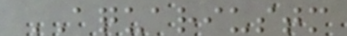AQUARIUSTM
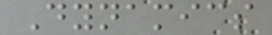Dynamics
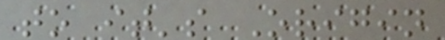to it's Origin
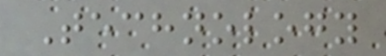Technology
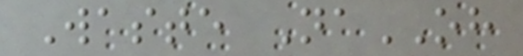Waste NaOH
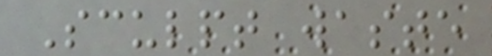Sculpt waste
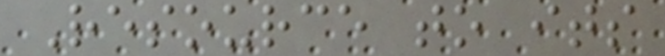Resource to its
